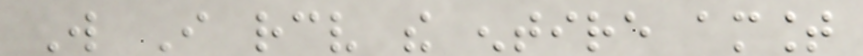Will I receive the entire amount
